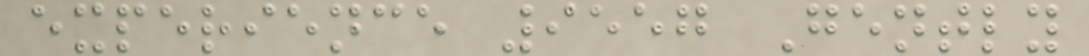experience 9557 Gently
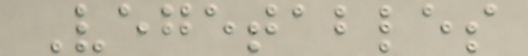Vegetables
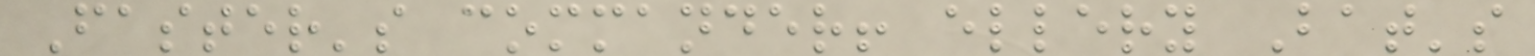Faster's commander! ellery Bat's
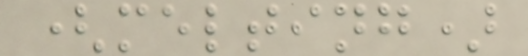(melting)
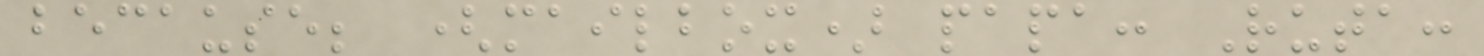because; (mailbox) papa: Ruta:
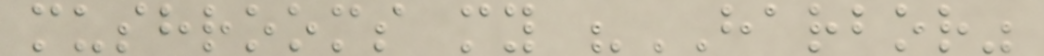mushrooms my "HARBOR"
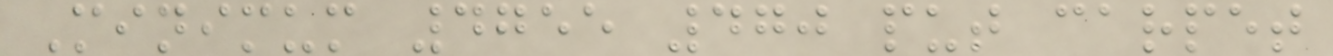Minimum 4755 470 put carpet
